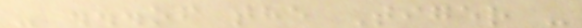- ...of the Tiger -
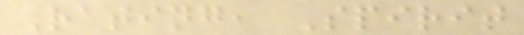Rating, Spirit
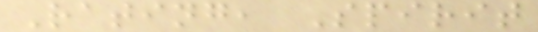Rating, Spirit
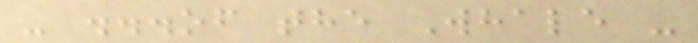- ...of the Whale -
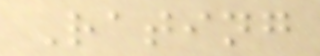Rating
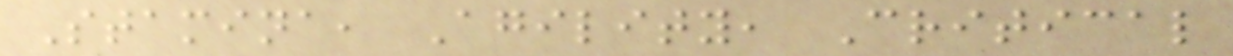Stamina, Agility, Critical
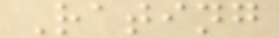Rating
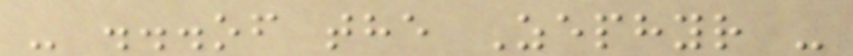- ...of the Zephyr -
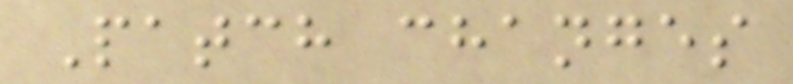Patch changes
